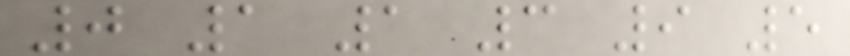0 1 1 3 9 5
